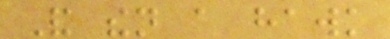And then a hawk
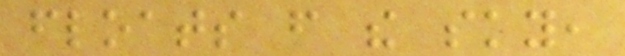floats from the sky,
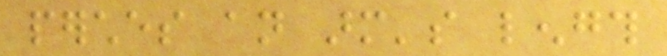perches an arm's length
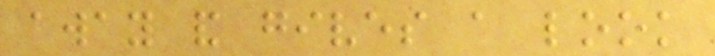away and gives a look
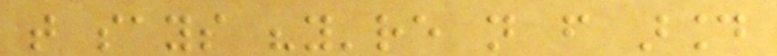that says "you're not from around
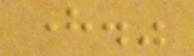here."
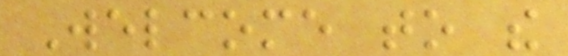Welcome to the
